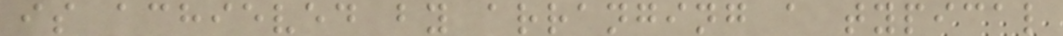is achieved by arranging a typical
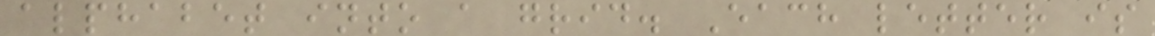alphabet into a grid. Each letter is
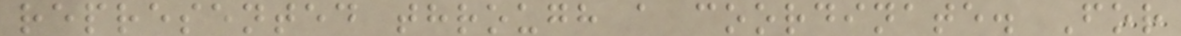represented through a coordinate. For
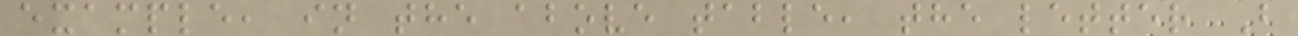example, in the above table, the letter B
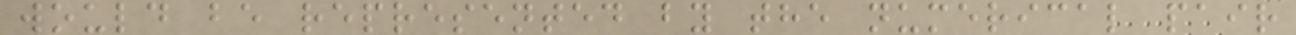would be represented by the numerical pair
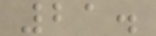21.
